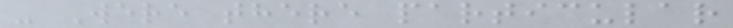- Were there particular
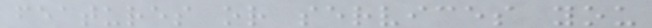features or services you
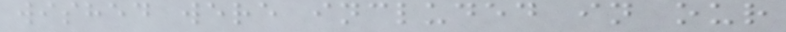wished were included in our
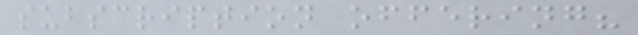subscription offering?
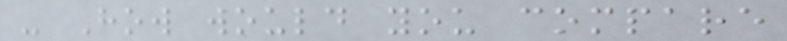- How would you compare
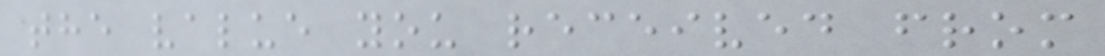the value you received from
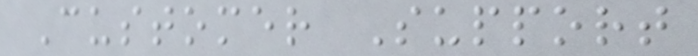Customer Support
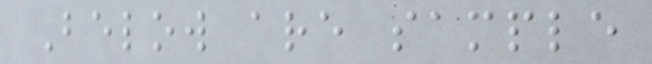Below are sample
